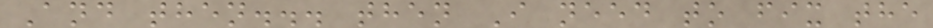And then... then I need to fix the
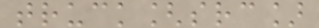truck[src]
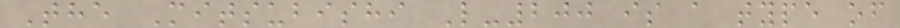The Mitsubishi L-200 is a type of
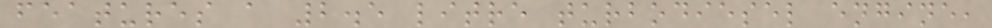features a 2.5 litre turbodiesel engine,
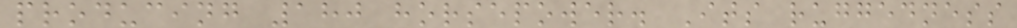producing 180 horsepower. Its ruggedness
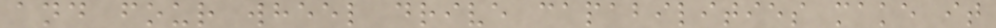and four wheel drive capabilities make it
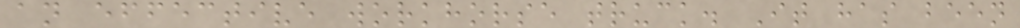an effective workhorse truck. It has been
